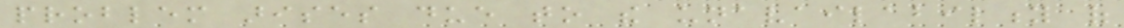problem arises due to the unavailability of
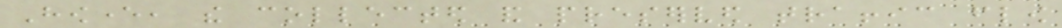However, the collected and preserved traffic flow
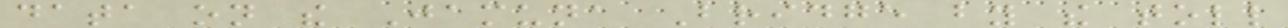data on the Jamuna Bridge by the toll
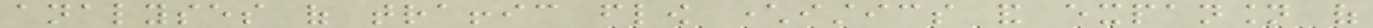analyses of traffic flow characteristics and expansion of
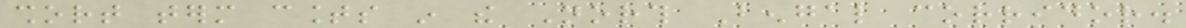short term counts in the North Bengal corridor.
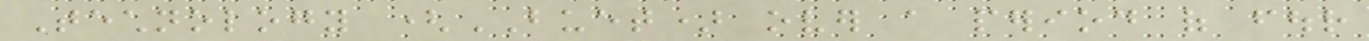Technology (BUET) over a period of four
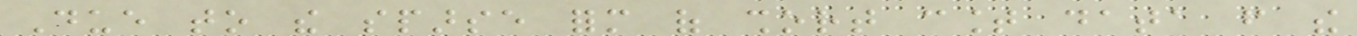Due to the sparse form of short count data from the
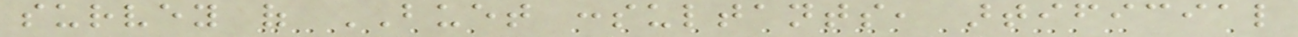survey of BUET consultants, artificial
